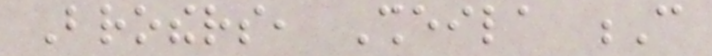Brothers, Sheila C
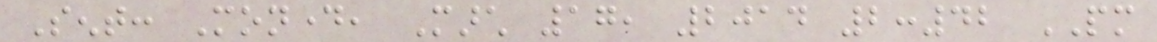Sent: Monday, March 17, 2014 2:42 PM
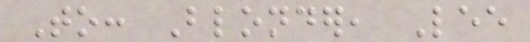To: Blonder, Lee
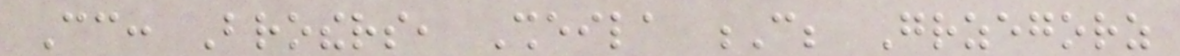Cc: Brothers, Sheila C; Grzegorz
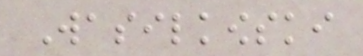Wasilkowski
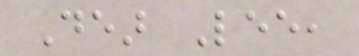Dear Lee,
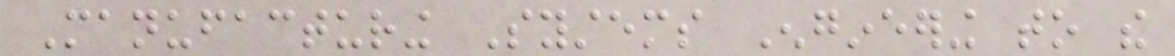Manufacturing Systems Engineering to the
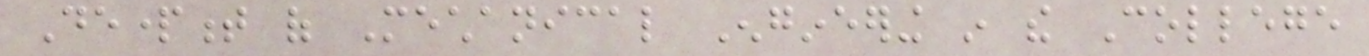Department of Mechanical Engineering in the College
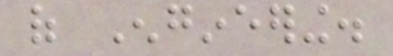of Engineering.
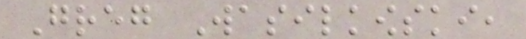Greg Wasilkowski,
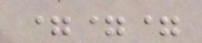===
